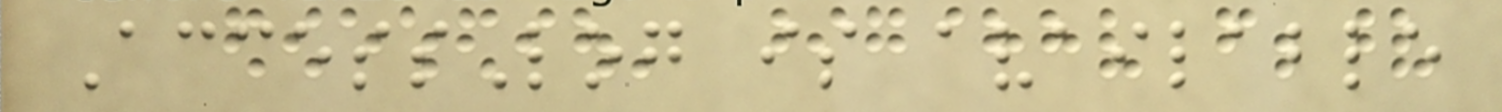AccessLog is available
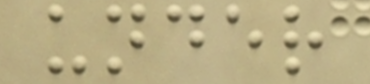under
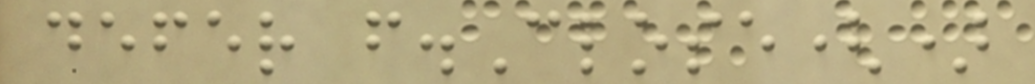defer f.Close()
